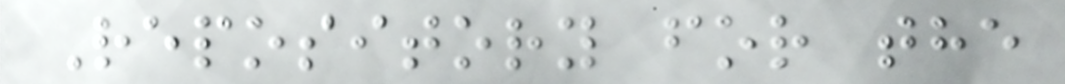Repository for the
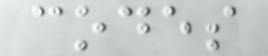codes
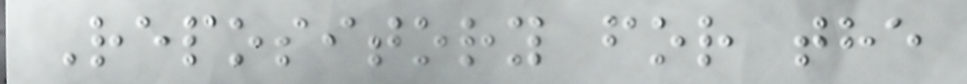Repository for the
